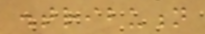distribution
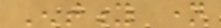Entity name
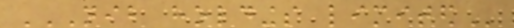NIB HOLDINGS LIMITED
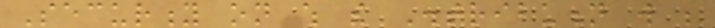Security on which the Distribution will be
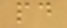paid
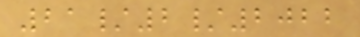21/2/2022
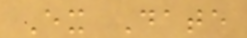Ex Date
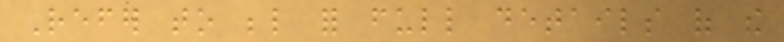Refer to below for full details of the
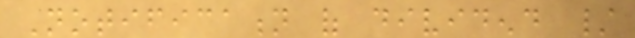Notification of dividend /
